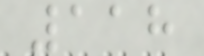118
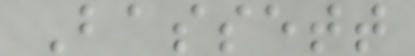Bassett
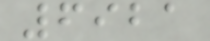6921
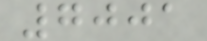7001
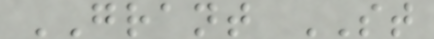GRANT ST
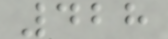428
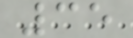35
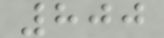800
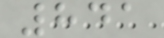841
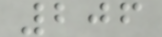206
